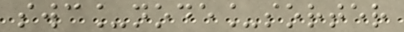swc_node_sorter
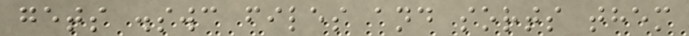gets .swc files and sorts them
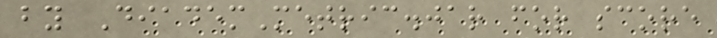by DiademMetric.jar for score
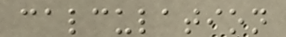calculation
